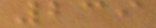239
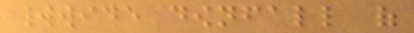worldwide downfall of
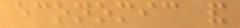economic and
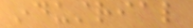industrial
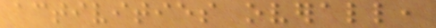activities overall,
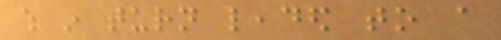which in turn leaded to a
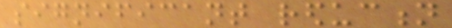significant reduction
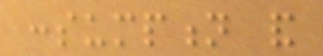consumption and
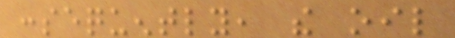consequently, the oil
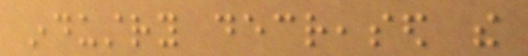industry decreased the
